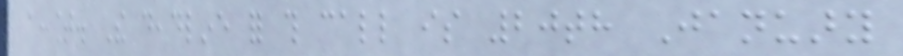account. The deadline for this call is 20th January
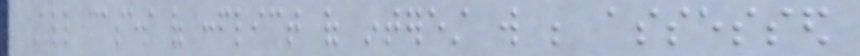All cases of conflict of interest will be assessed
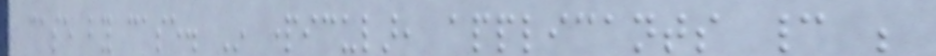case by case. In particular, applicants cannot be
